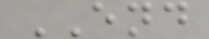END
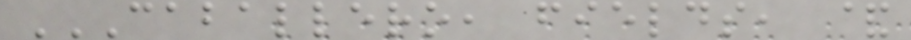CABALLERO, FIELDS, &
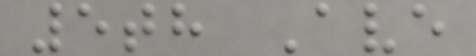5th Ave
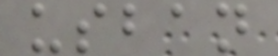usban
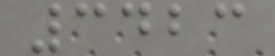3423
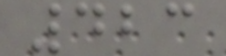423
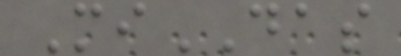MiDAS
